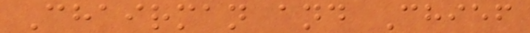Chairman and Chief
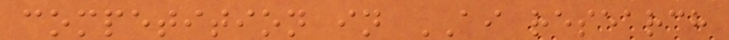competition in AI research
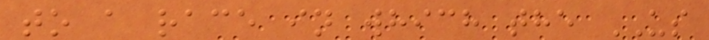to a race in which the US
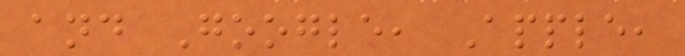and Google, Apple,
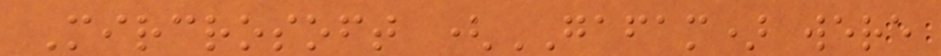Mircrosoft (GAFAM) were
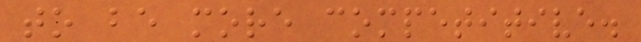to be more competitive.
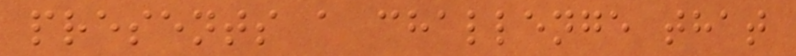presents a challenge that
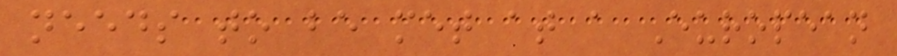needs to be met at a European
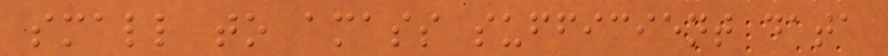small to amass sufficient data
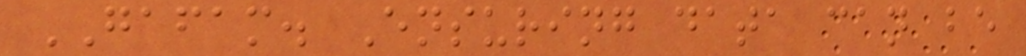GAFAM. Ensuring data can be
